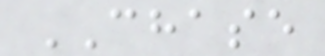CHASE
